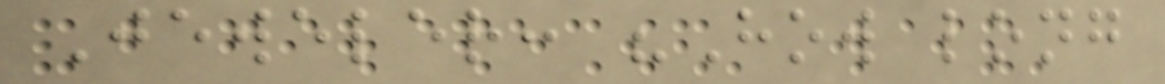Jeweler: "How long
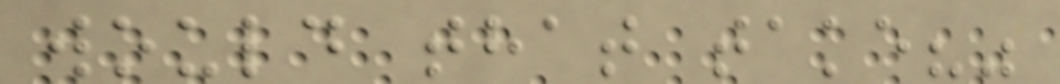would that take?"
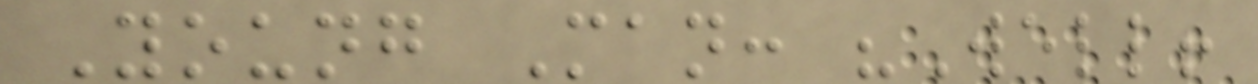Young Man: "Well!
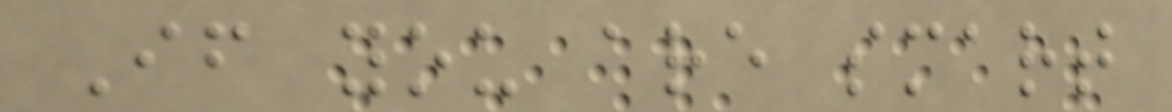If you are smart
